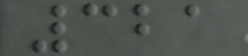321
